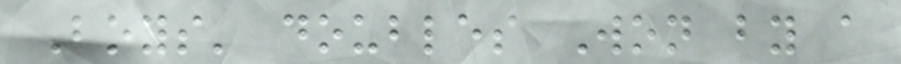Boys' doubles Won by a
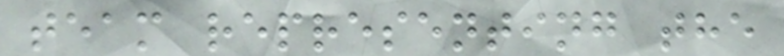team representing the
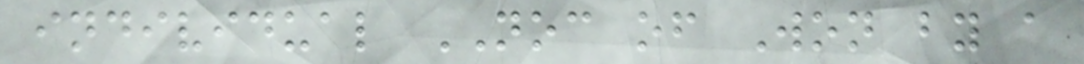individual NOC of Won by a
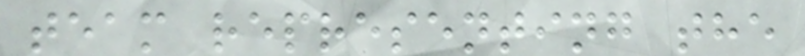team representing the
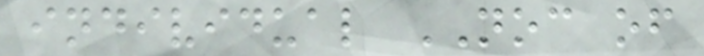individual NOC of
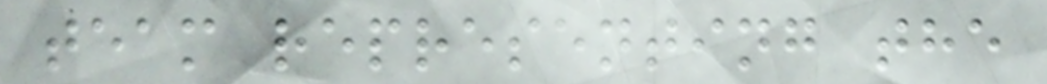team representing the
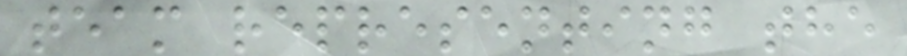team representing the
